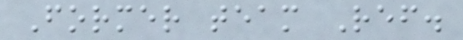Former team Ref.
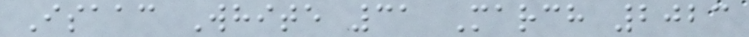Isaac White 31 March 2023
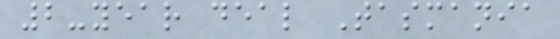2-year deal Tasmania
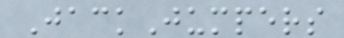JackJumpers
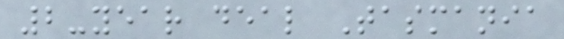2-year deal Tasmania
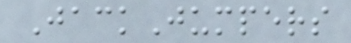JackJumpers
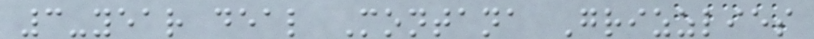3-year deal Montana Grizzlies
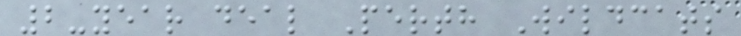2-year deal Perth Wildcats
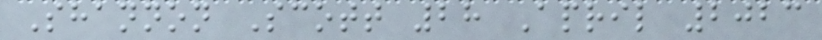Shannon Scott 28 April 2023
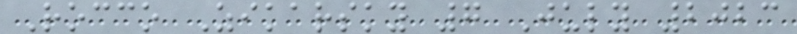Rocco Zikarsky 7 July 2023
